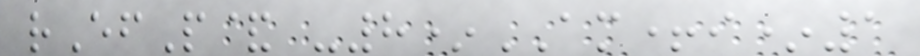rEfP& -8*AM+i*1
